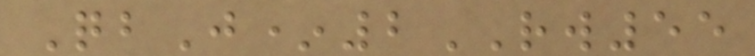QbJ*2RW55
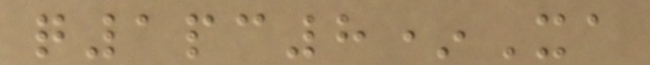q1pc8*Xa
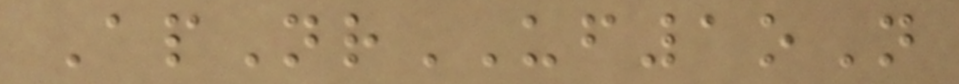ApNrUF1oN
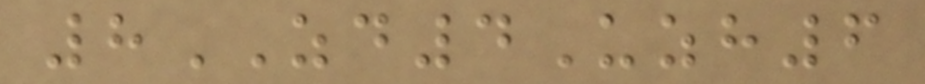8ZD4Uzh6
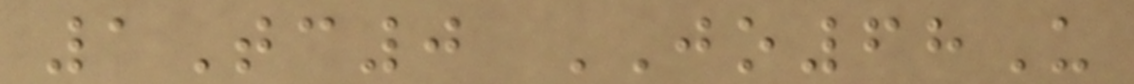1Tc0 JO68U
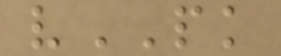vPK
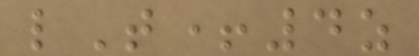lT+4z
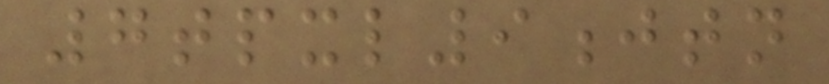7tpxl9jtn
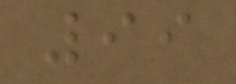99
